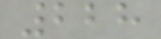228
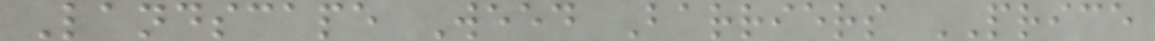Landscape Weed Barriers PRICE
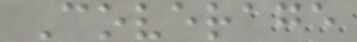Coverage
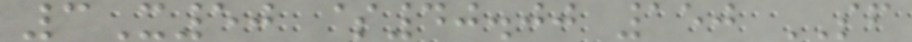3X50 $40.00 150 SF
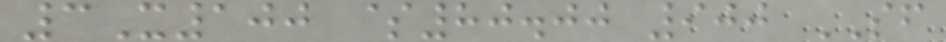3X100 $80.00 900 SF
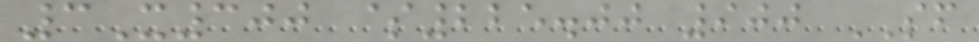3X300 $225.00 900 SF
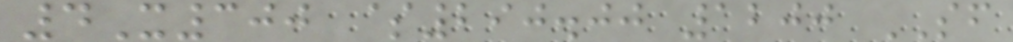4X300 $290.00 1200 SF
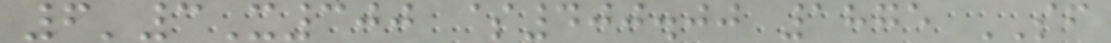6'3X300 $400.00 1875 SF
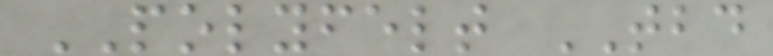POLYFELT TBD
